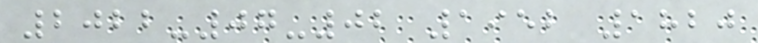2022-07-02 1952 1820
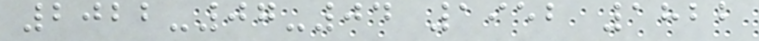2022-07-04 1952 1822
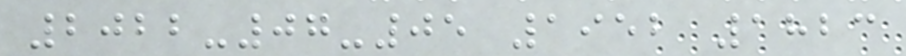2022-07-05 1952 1823
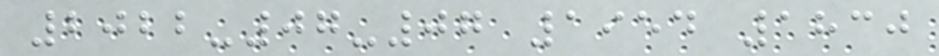2022-07-07 1954 1830
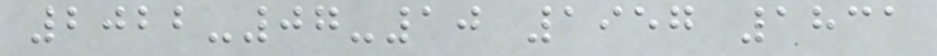2022-07-10 1957 1831
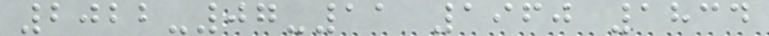2022-07-11 1960 1834
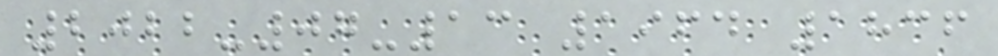2022-07-13 1964 1836
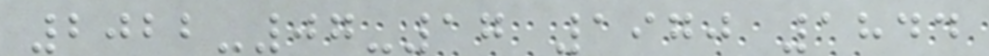2022-07-17 1970 1844
